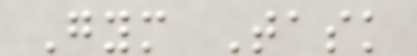Gym Task
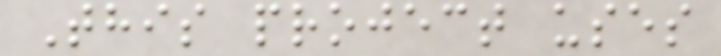This project uses
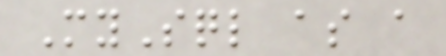MySql as a
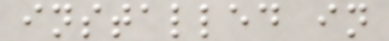installed in
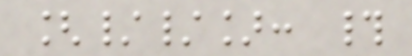[//]: #
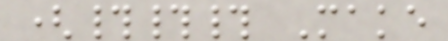(### Make
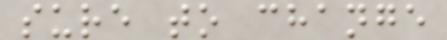sure to change
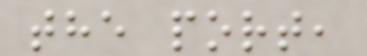the port,
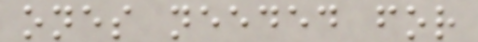ones needed for
